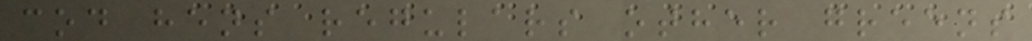cod hens regulars other greens
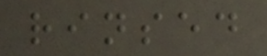rinsed
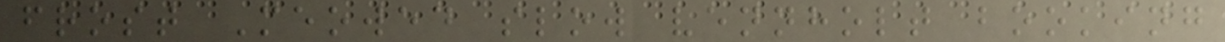frost Meowed slow vennholt booking
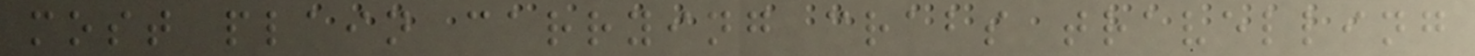most plain carrying crabs travelling
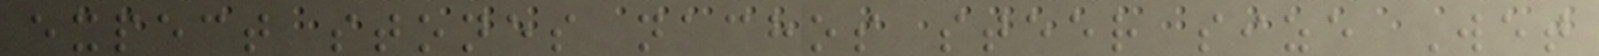expect stones nachos steer size Wet
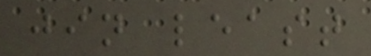jin least
